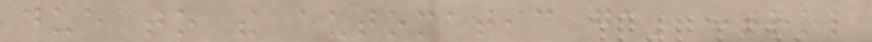due to the automatic gain control
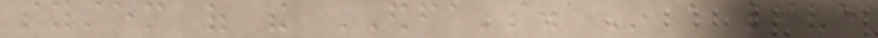system of the EDFA's. In a live
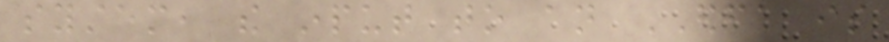system, the input to an EDFA is
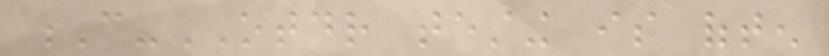C-OTDR testing is often
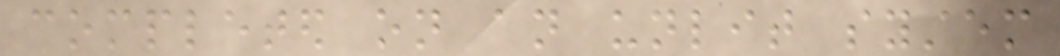completed on an unlit system
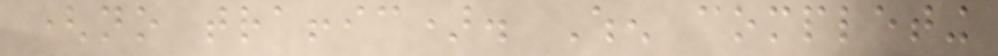(no traffic). When completing
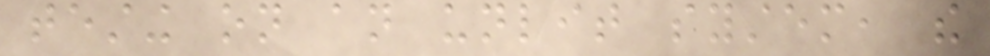testing on an unlit system, the
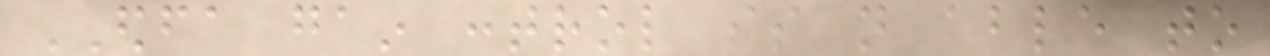EDFA gain control is not able to
